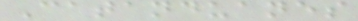Catanduanes
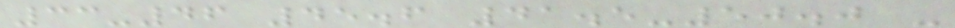33-46 45.6 41.5-50.0 -
